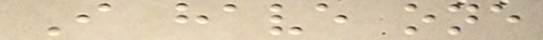I have one
